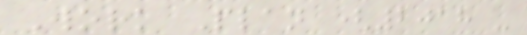Work Plan (2018 -
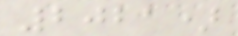2021)
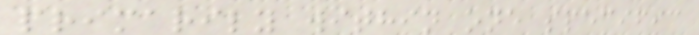primarily within one specific
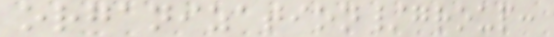organization/group:
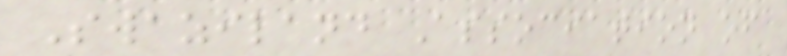Swaziland Association of
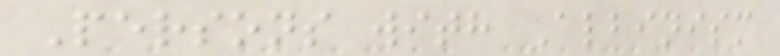Persons with Albinism
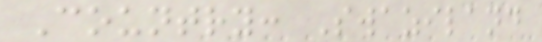Country: Swaziland
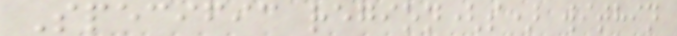Specific region(s) within
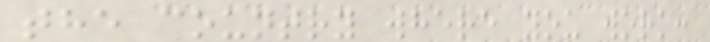the country where you work:
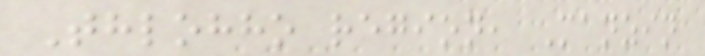Thlohho region, Manzin
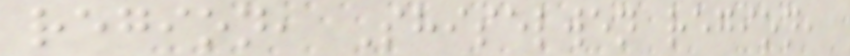region, Shiselwen region,
